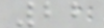22
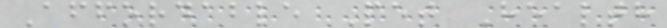Affordable Pet Health
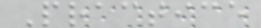Practice
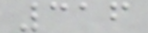316
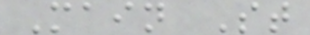Main St
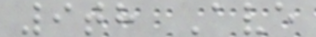9th Ave
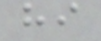hi
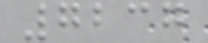7237
